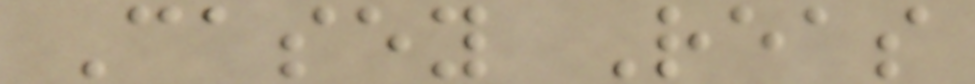Casey Reas
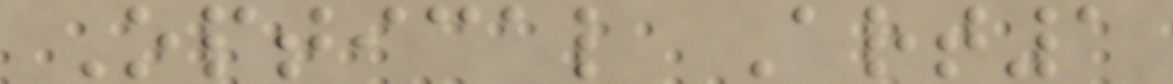Optical Art1
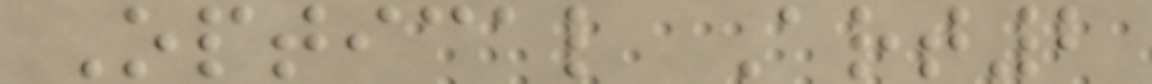Optical Art2
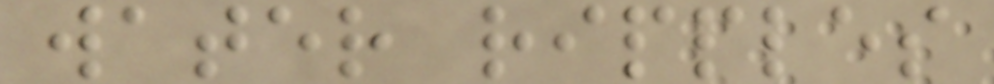water ripples
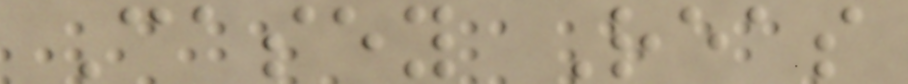Casey Reas
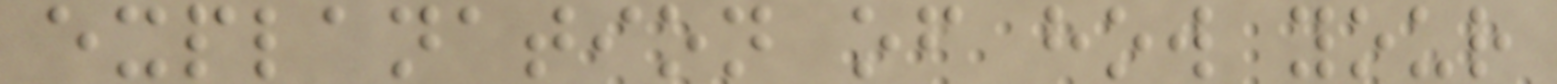explanation of how your
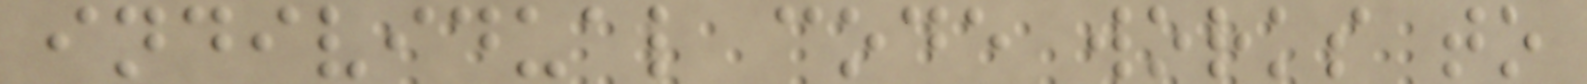individual code works to
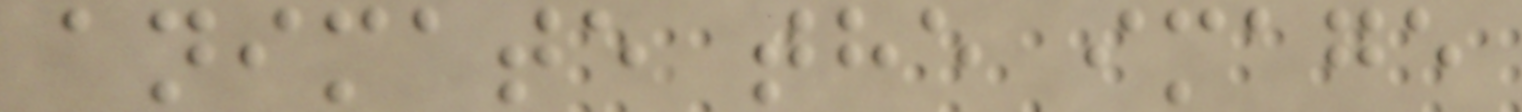animate the image
